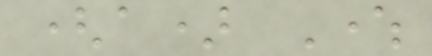(a) Where
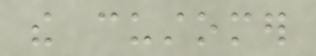the customer
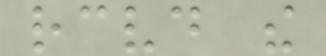received the
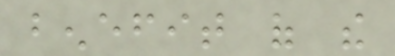benefit of the
